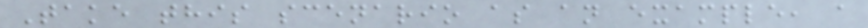Take this scenario as an example, a
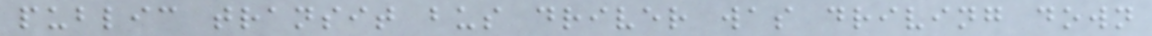public transit bus driver was driving down
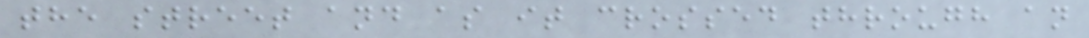the street and as it crossed through an
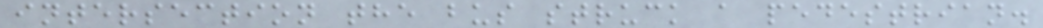intersection the bus struck a pedestrian.
